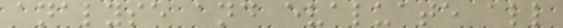analyse and evaluate all
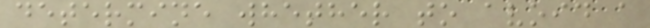determine whether to avoid a
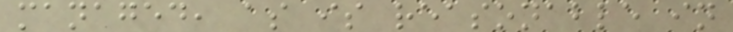managed, as is reasonable in
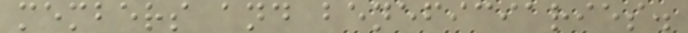members and beneficiaries.
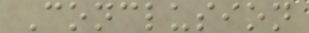Conclusion
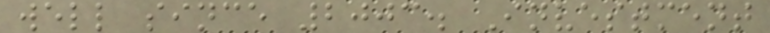well since 2003. Investment
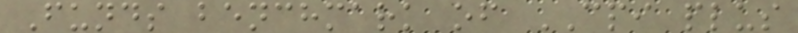Funds benchmark of CPI plus
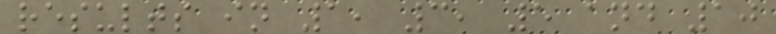results in 1, 3, 5 and 10
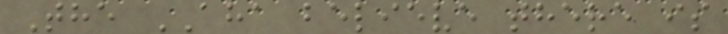The AHA believe there is
